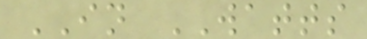IN WATTS
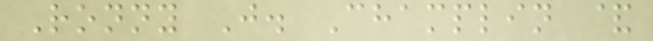Ronny J. Champlin &
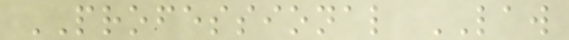PROFESSIONAL LAW
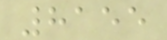8155
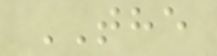THE
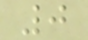0
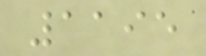1195
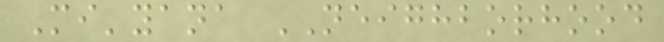Mi'yana NEIGHBORHOOD
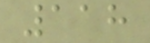118
